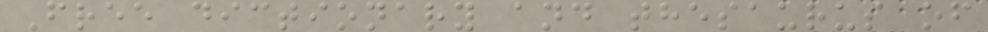Free dictionary and thesaurus of
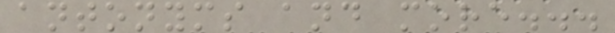antonyms and more...
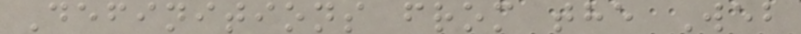Definitions from the Web
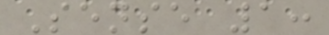Sense 1:
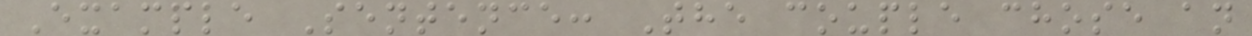Example Sentence: The couple chose an
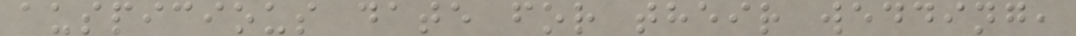auspicious date for their wedding,
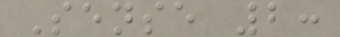Sense 2:
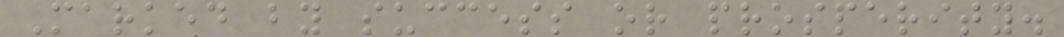Marked by success or prosperity.
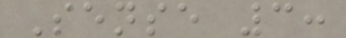Sense 3:
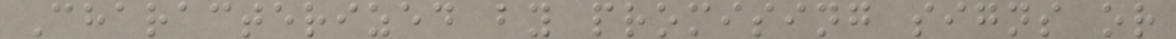Characterized by promising signs or
